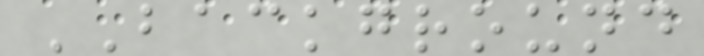BACKGROUND
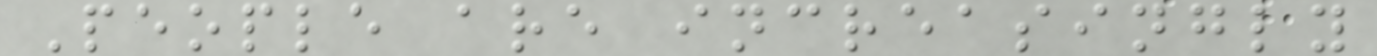People are increasingly
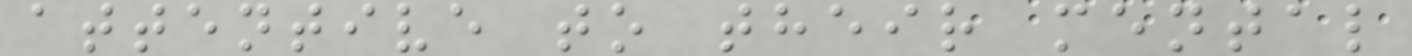attentive to their mental
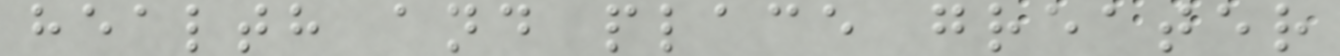health and place greater
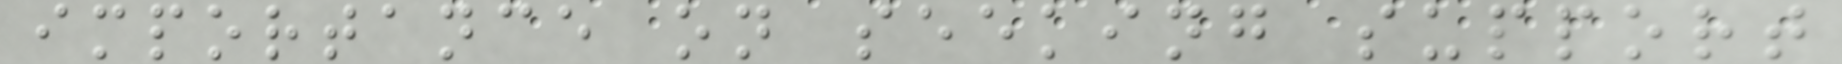importance on seeking support
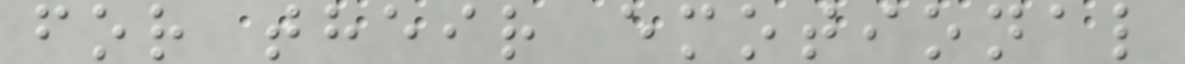for their emotional
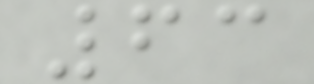63
